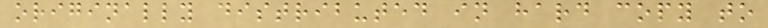originally distributed in hard copy to
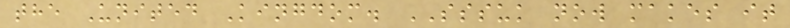the United Kingdom. SSSUK now makes it
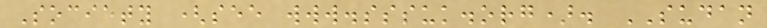Society (see www.sssuk.org). SUDAN
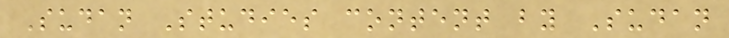Sudan Studies content by Sudan
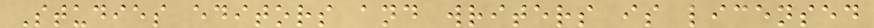Studies editors and writers is licensed
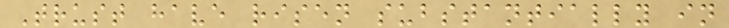Trust have risen substantially in
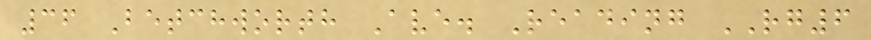36 Betchworth Ave. Reading RG6
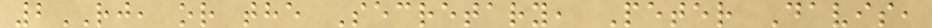2RJ, or the Secretary, Peter Davis,
